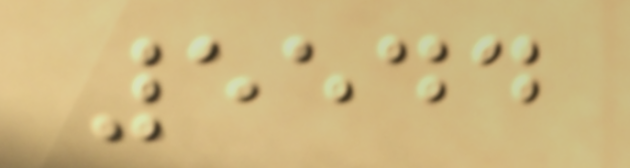5544
